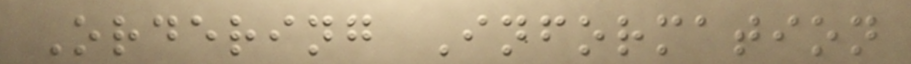Ordering Information
